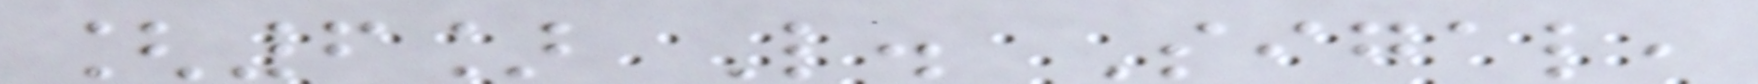[6] L. Sigal,
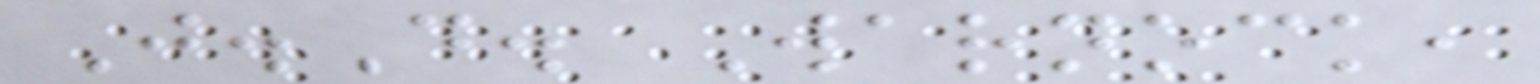J.D. Warnock,
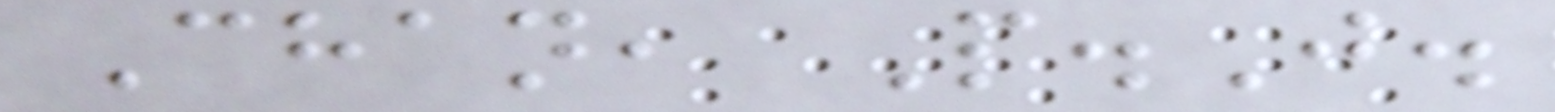Chan, P.J.
